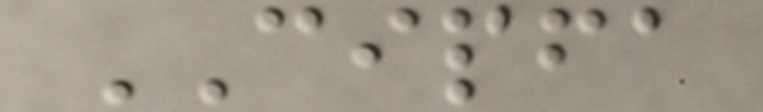CIPFA
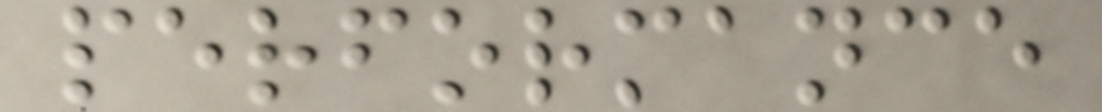performance
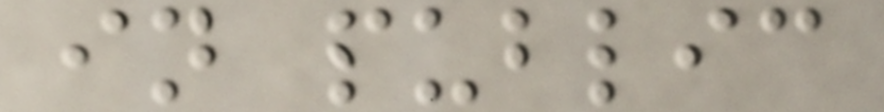in public
